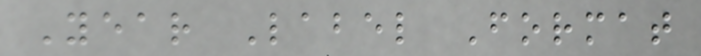Year Label Format
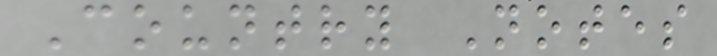Country Notes
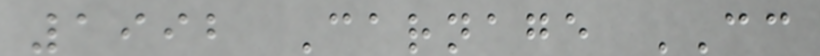1992 Carnage CC
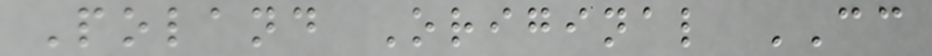Poland Original CC
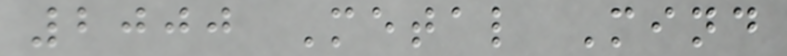2000 Metal Mind
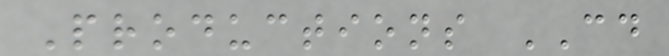Productions CD
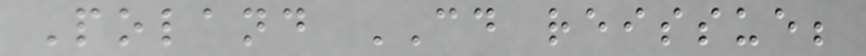Poland CD reissue;
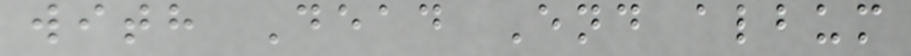with Dead End album
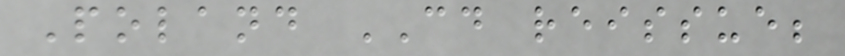Poland CD reissue;
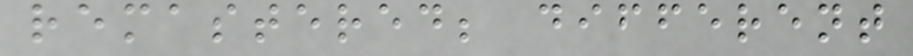remastered; different
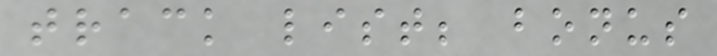track list; bonus
